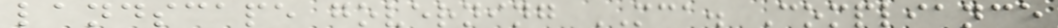landscape governing MCA. Compliance
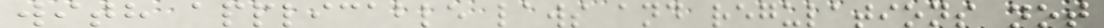with applicable laws and regulations not
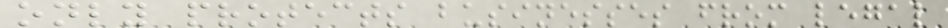only protects businesses from legal
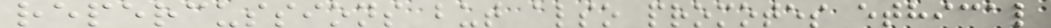repercussions but also promotes ethical
